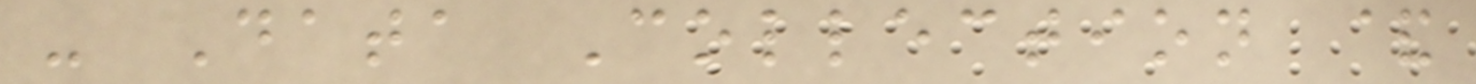- Data Collection &
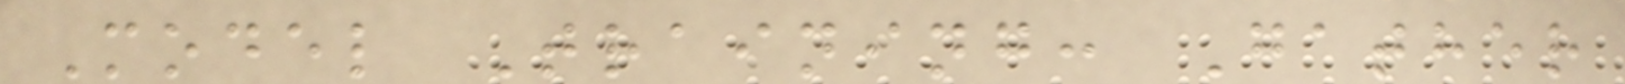Model Training: Gather
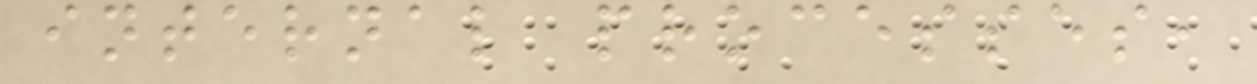internal processes,
